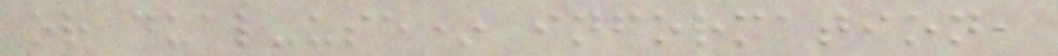or dual-use* information,
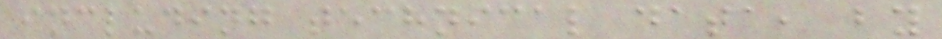including technical data, by
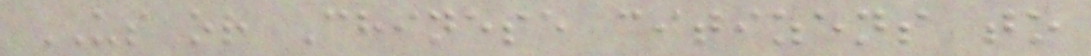US or Chinese citizens to
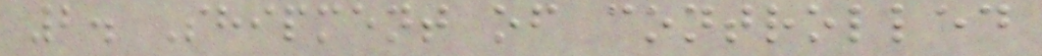2. Shipment of controlled
